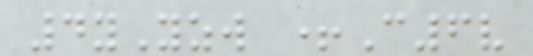4yYzw +C6v
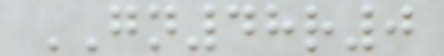GN48r0
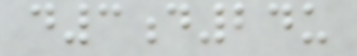d3d24u
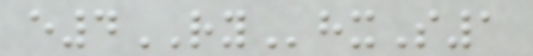e4RYhxS1
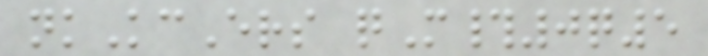nkKcErs qM#0q5
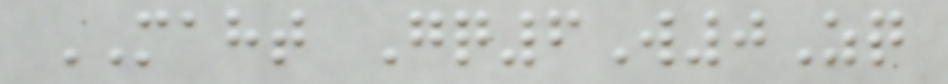MAHT Gq6W0Zq
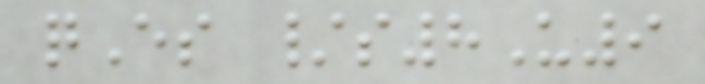qEs /s8U9
